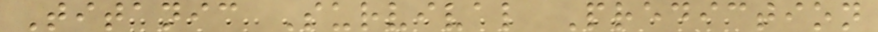Titanic Survival Prediction
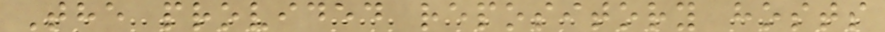The provided repository hosts
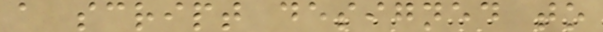a script designed to
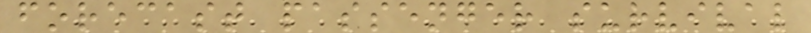forecast passenger survival
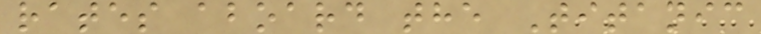rates aboard the Titanic
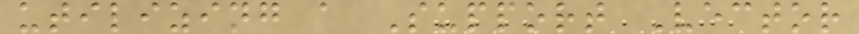utilizing a Support Vector
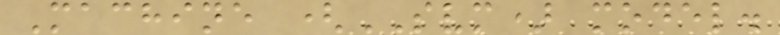Machine (SVM) model.
